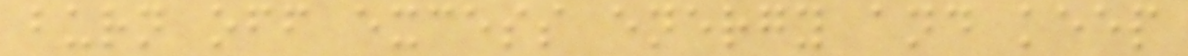burn off excess energy and keep
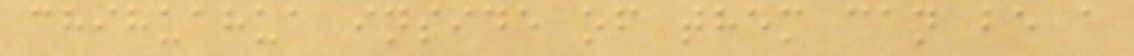chihuahua inside of them can be a
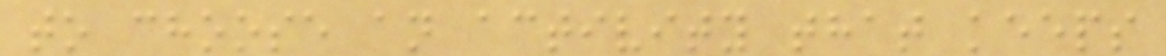to choose an activity that keeps
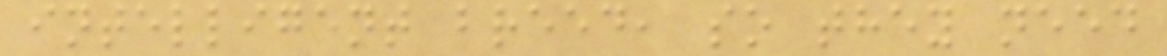intelligent breed, so they need
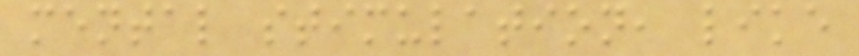mental stimulation, like
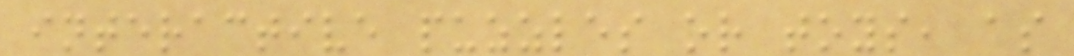interactive puzzles or toys, as
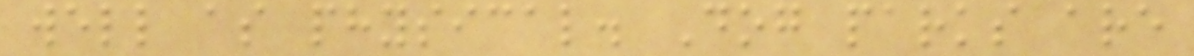well as physical. Dog parks are
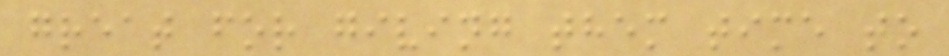great for giving them time to
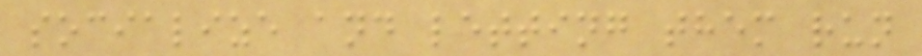socialize and letting them run
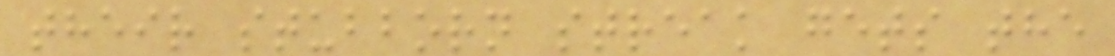their stubborn streak gets the
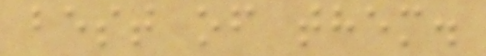best of them.
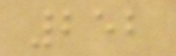252
